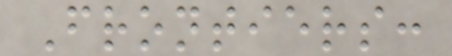Frontiers:
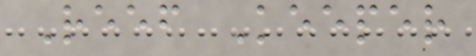Reef Keeper
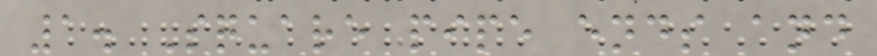1. Square pipe ends and
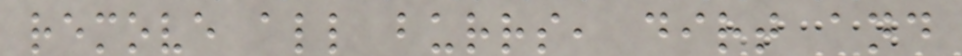remove all burrs, dirt and
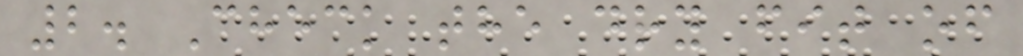2. Check the dry fit of
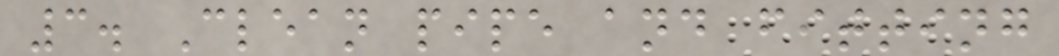3. Clean pipe and fitting
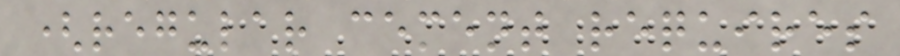(regular cement requires
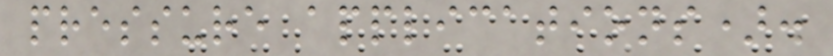pressure applications).
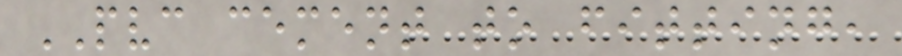PVC cement to fitting,
